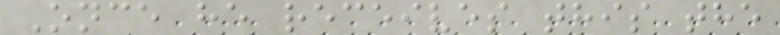Once he receives this the
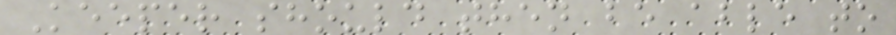Keeper should then be able to
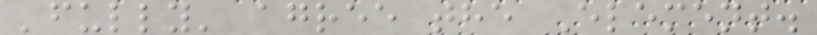'fully' agree the Element.
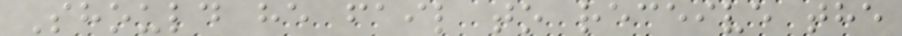Should he fail to receive the
